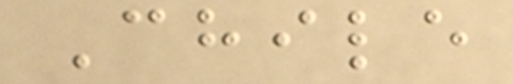Chile
